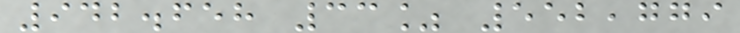942.658 33% 552,779
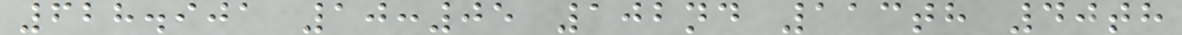628.901 10:05 102nd 113th 40th
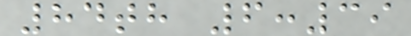84th 6:39
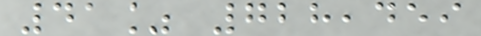41% 728,459
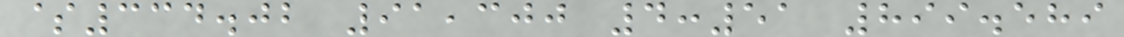$334.02 91,300 4:51 899.589
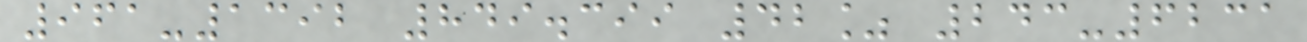961-1392 849.399 42% 243-6231
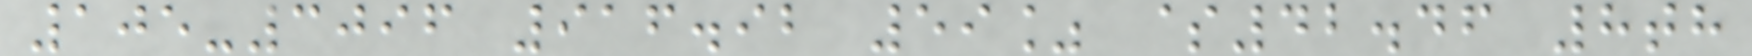105-3096 916.92 59% $42.46 8th
